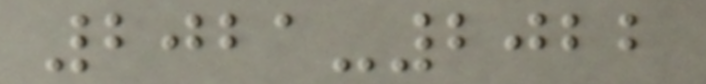2021-2022
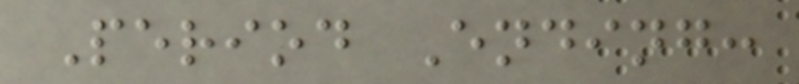Period Ending:
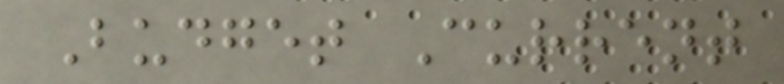Budget Current
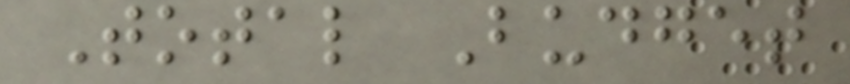Total Budget
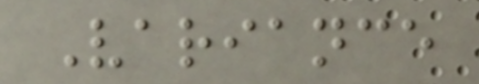Variance
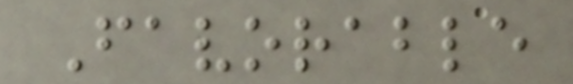Favorable
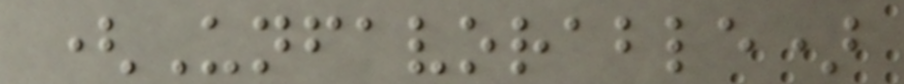(Unfavorable)
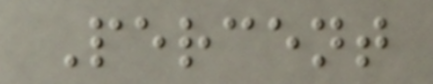Percent
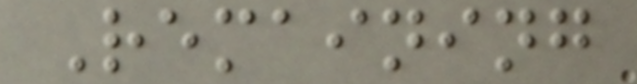Remaining
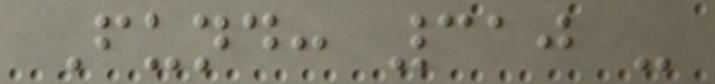Fund: 310 -
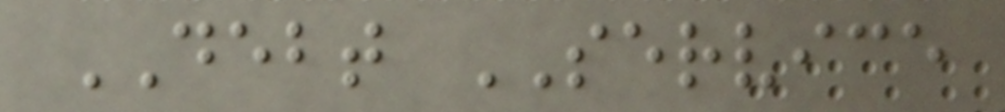DEBT SERVICE
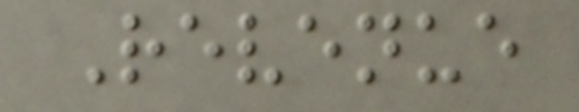Revenue
